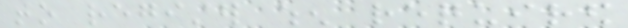to register when required
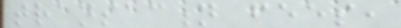transaction fees,
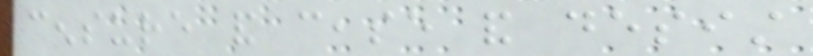censure and cease and desist
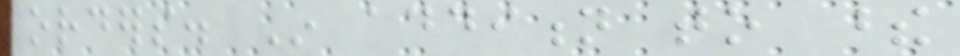orders. In addition to these
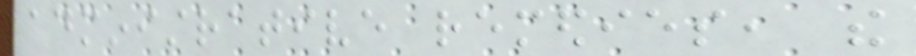administrative remedies, the
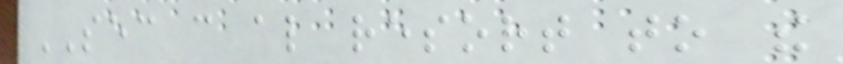SEC can also resort to the
